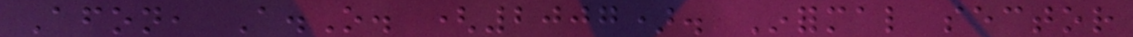Afon, A.O. (2007). Informal sector
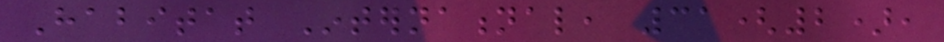Habitat International, 31(2),
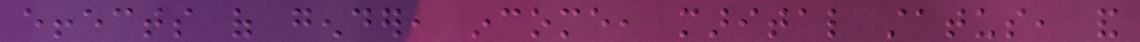effects of gender, income, marital status, and
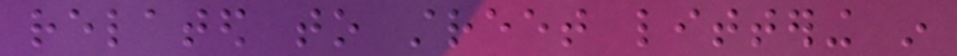related to street littering in
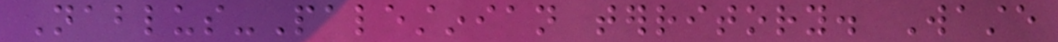Nablus-Palestinian territory. Waste
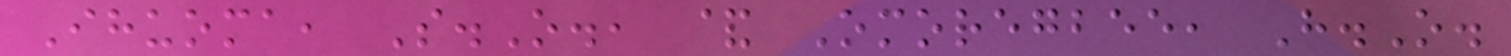Ihuoma, S.O., & Omoregbee, H.O.
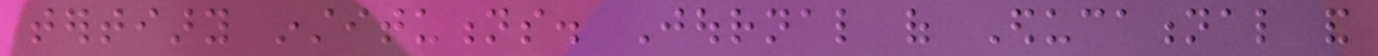tertiary institutions. Journal of Educational and
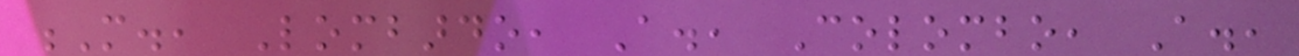M., Lombardo, A., Colombo, A.,
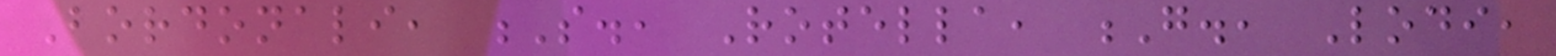Bordonali, S., Rotella, G., Lodi,
